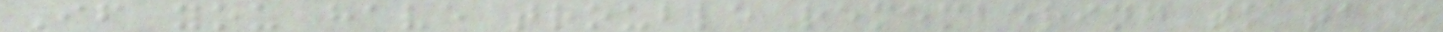If you have trouble remembering to take
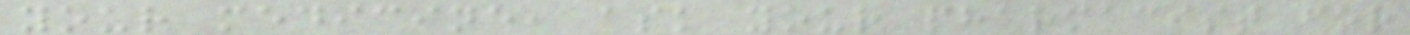your medicine, ask your pharmacist for
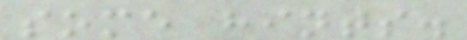some hints.
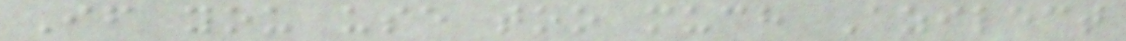If you use too much Azilect
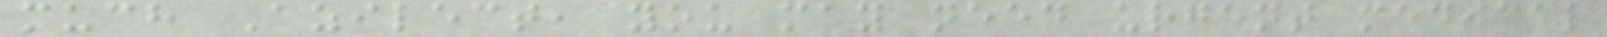much Azilect, you may need urgent medical
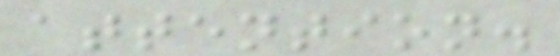attention.
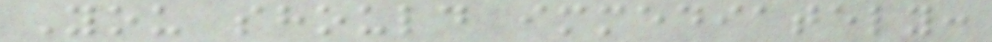You should immediately:
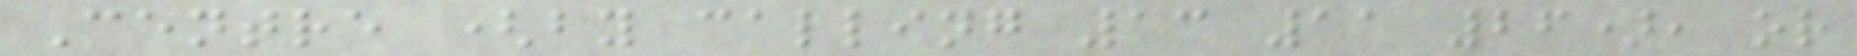Centre (by calling 13 11 26), or
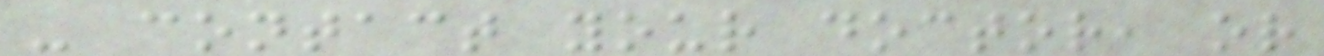- contact your doctor, or
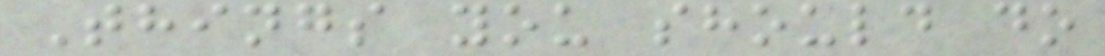Things you should do
